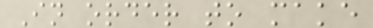In order to make
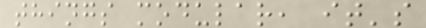things modular, it's
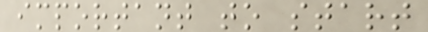important to start
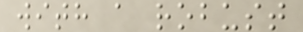with a robust
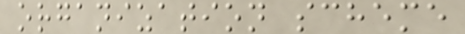organization scheme
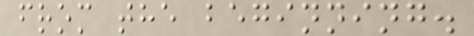from the beginning.
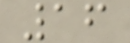16
